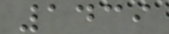1439
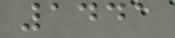1441
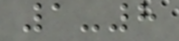1-8
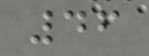46
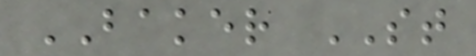BAKER ST
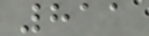811
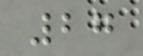27
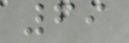69
